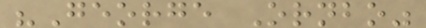"George Ornbo"
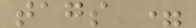tags =
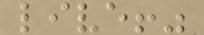live!"
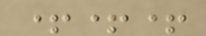+++
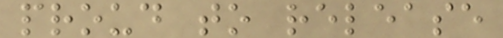proud to release
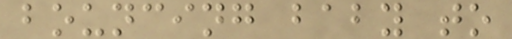bouncing baby to
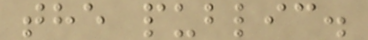the public.
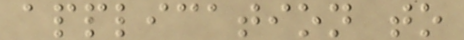application to
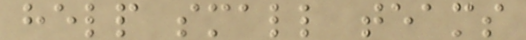help small teams
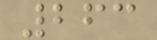263
